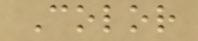Color
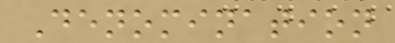Denomination
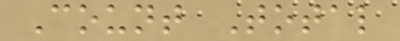Count Total
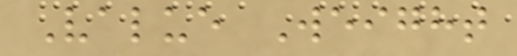Value Weight
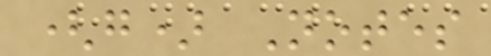(g) Notes
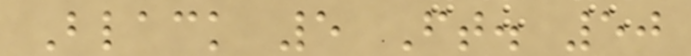Black 5 Ft. 50
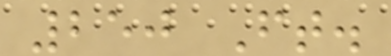250 Ft.
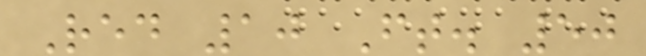Red 10 Ft. 50
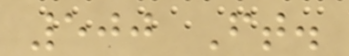500 Ft.
